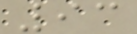93
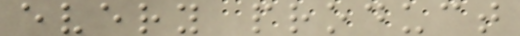every product
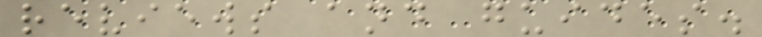reviews and guides.
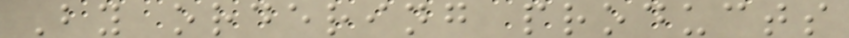By ordering products
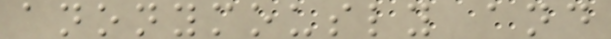anonymously and
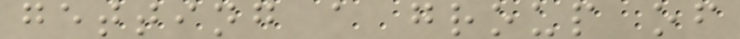getting a group of
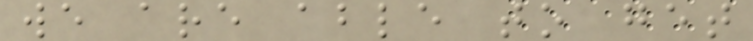we are able to get
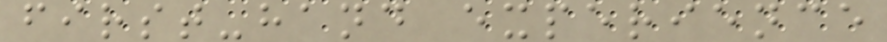first-hand experience
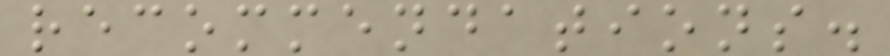recommendations.
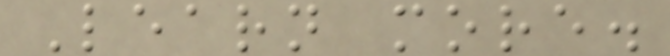Learn more.
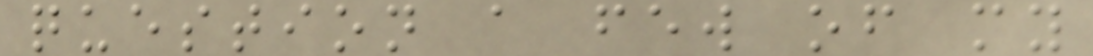question a few of my
